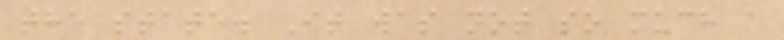the state. It was not so much a
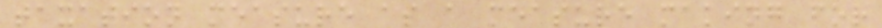taxation measure as a measure making for
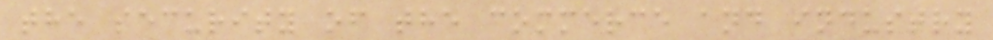the security of the commerce and industry
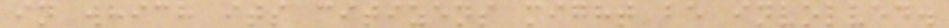in which its citizens might be involved.
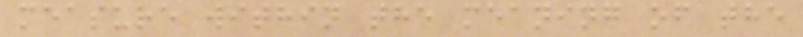measure within the meaning of the
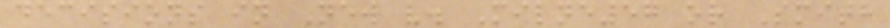decisions in New v. Milne57 or Smith
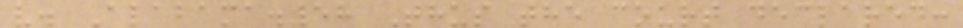v. Alabama.58 Thus the court declared:
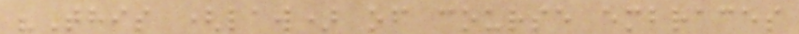"This (law) of course embraces
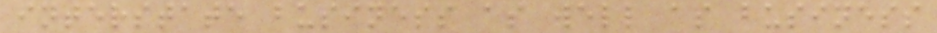interstate business as well as business
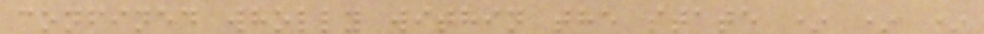confined wholly within the state * * *
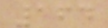164
